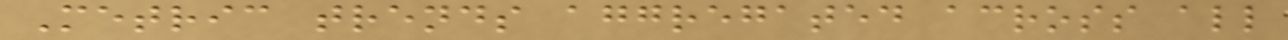Metric trends aggregated across all
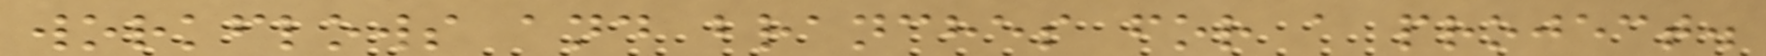workflows and branches for a project.
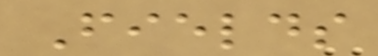Fields
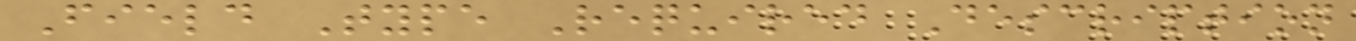Field Type Required Description
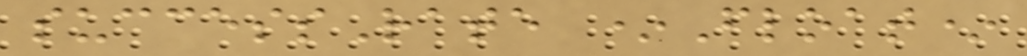successRate *Float*
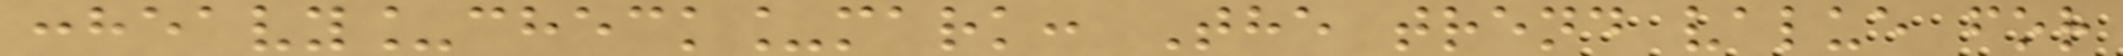:heavy_check_mark: The trend value for
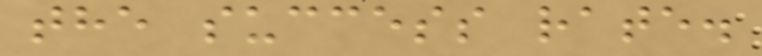the success rate.
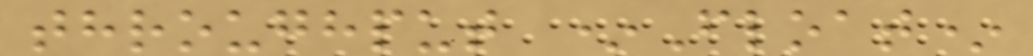throughput *Float*
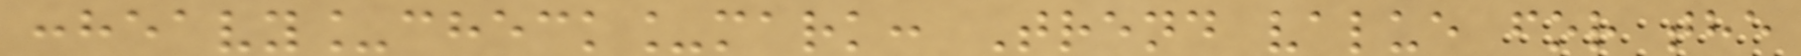:heavy_check_mark: Trend value for the
